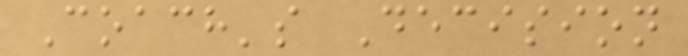Coach's Decision
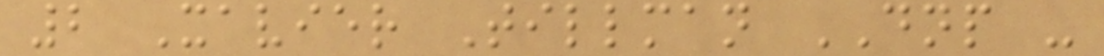2 Xavier Tillman DNP -
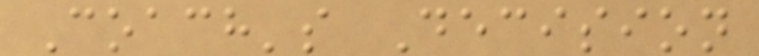Coach's Decision
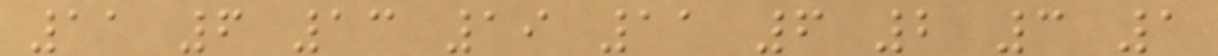11 6 13 19 11 6 2 3 1
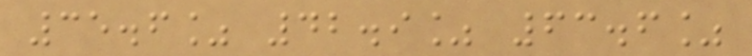35.6% 42.9% 63.6%
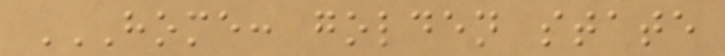HOME: GOLDEN STATE
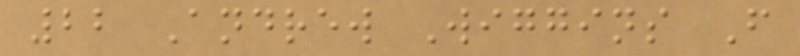22 Andrew Wiggins F
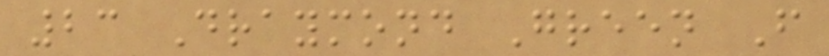23 Draymond Green F
